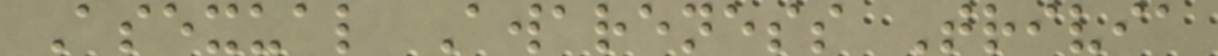Asexual Awareness Trivia
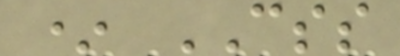* CSS
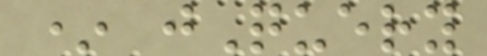* jQuery
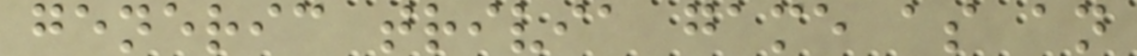generic trivia game as an
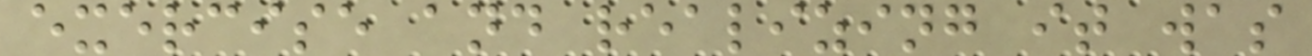exercise and realizing it was
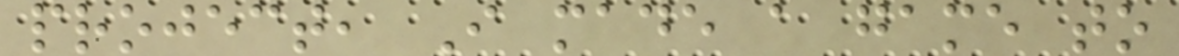project, I made a game to
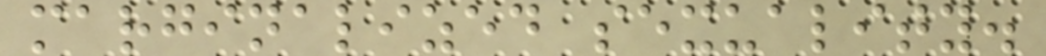marginalized sexuality.
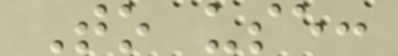To use:
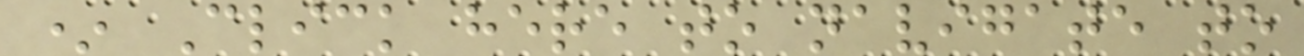* Click here to navigate to
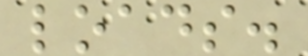loads.
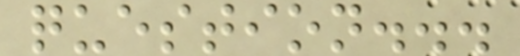question...
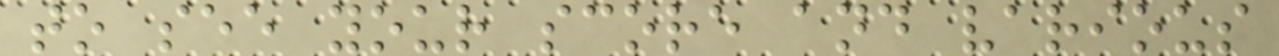to see your score and various
